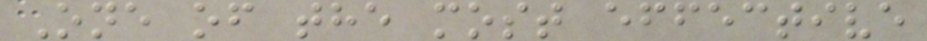One of the most effective
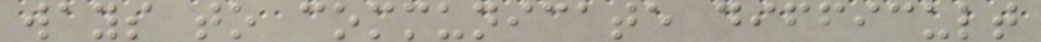ways to communicate difficult
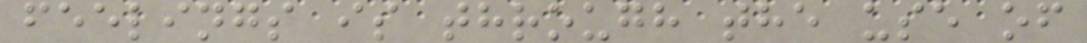feelings is through the use of
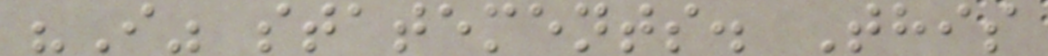"I" statements. This
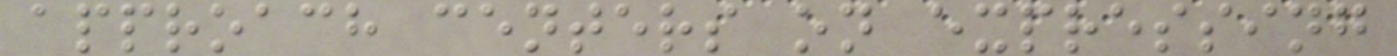approach centers on expressing
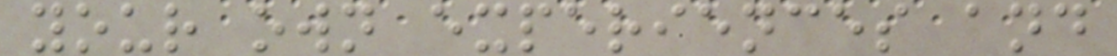your own experiences and
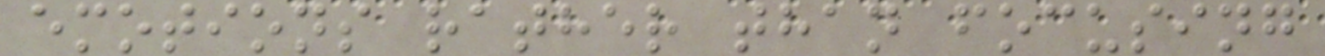emotions rather than focusing
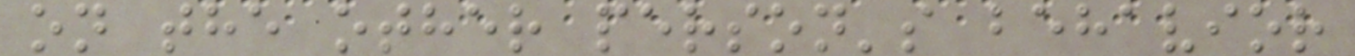on the other person's behavior
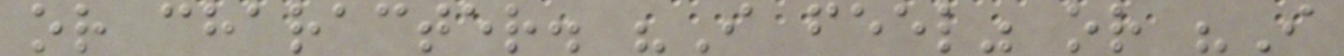or character. "I feel" or "I
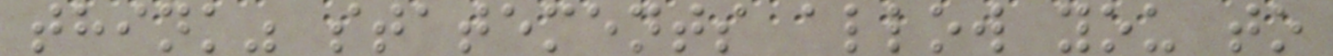think" statements allow you to
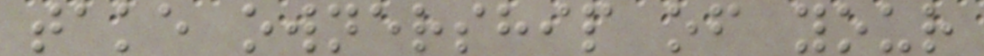take ownership of your
